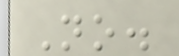No.
